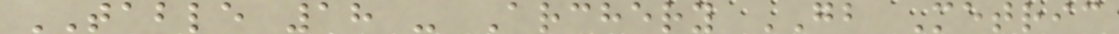TABLE 18 - Archery GB Metric
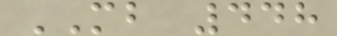MB 448
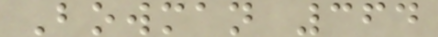Bowman 364
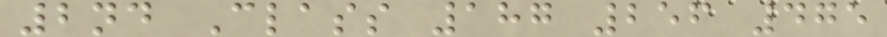2nd Class 187 256 475
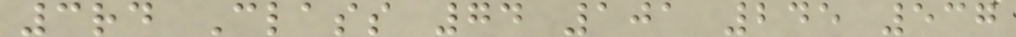3rd Class 74 101 245 537
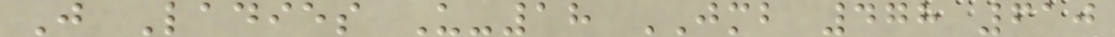J Ladies U-18 JMB 478 610
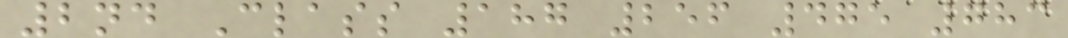2nd Class 187 256 475 783
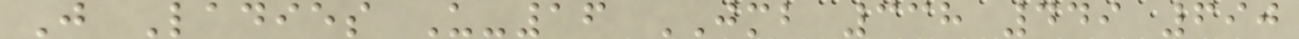J Ladies U-16 JMB 338 449 690
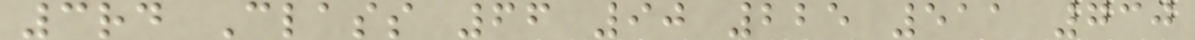3rd Class 66 90 225 511 730
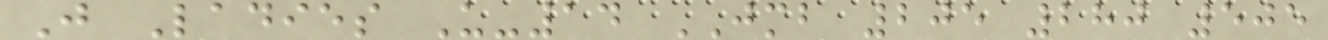J Ladies U-14 JMB 205 280 505
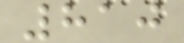810
